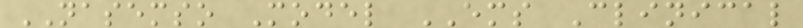NASEMSO Model EMS Clinical
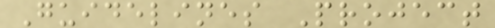Guidelines Project
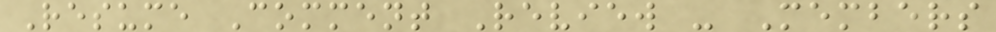Resume Comment Review - Members
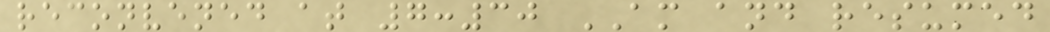reconvened at 7:30 AM and resumed
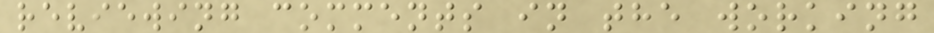reviewing comments in the working
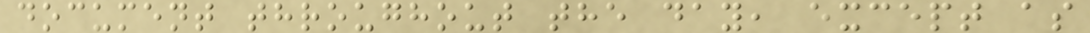document throughout the day, except as
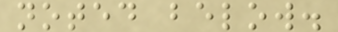noted below.
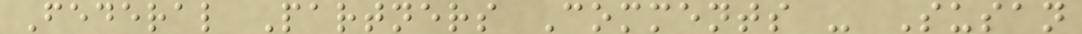Federal Partners Comments - Susan
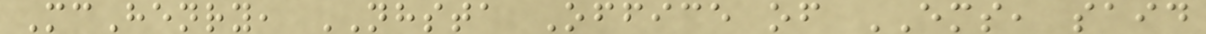McHenry, NHSTA Office of EMS, said
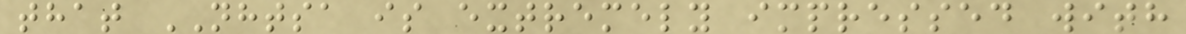that NHTSA is extremely impressed with
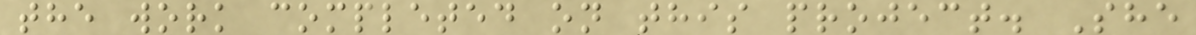the work completed on this project. She
